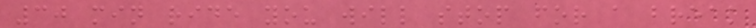30 min ride you will stop for a break
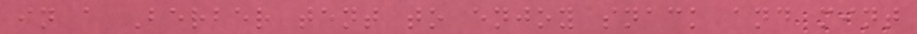in a Berber tent to enjoy snack and mint
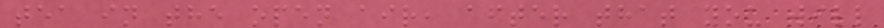tea in the open air, after that you will
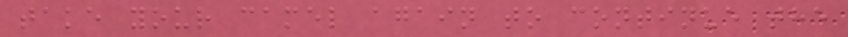take your camel again to continue the
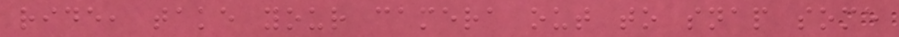ride, take your camera out to snap some
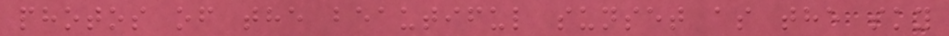photos of the beautiful sunset as the sky
